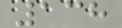138
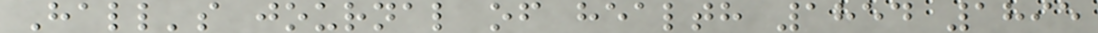Hall's journal of health 1854 1895
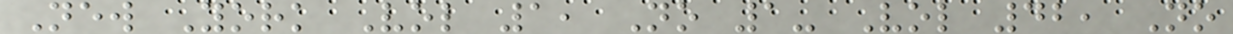New York Vol 1, No 1- Vol 42, No
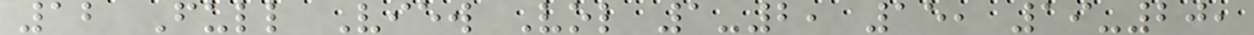12 Full View Vol 1-2, 15, 19-20,
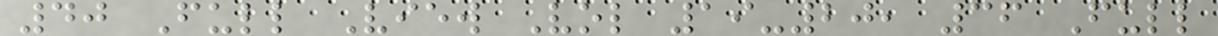40 Full View Vol 19-20, 36 Full
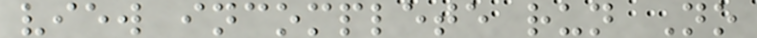view incomplete run No
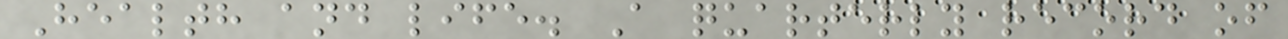Health and life. A quarterly record of
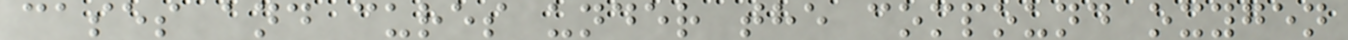cases and cures under the compound oxygen
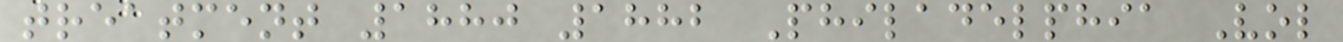treatment 1880 1882 Philadelphia Vol
